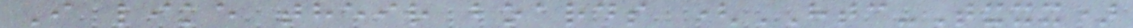I like their boards (HTC-Txxx)
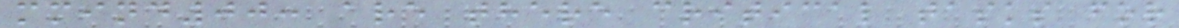mmind00: are there critical tasks for
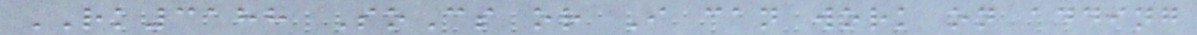RK3188 SoCs or I can work on adding
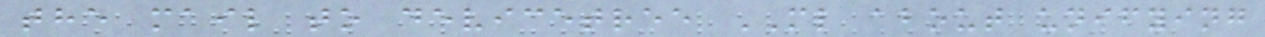the mail to devicetree ML about unifying
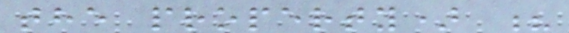the property) ?
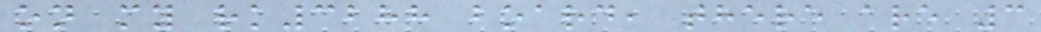on my rk3288 board, there are 3
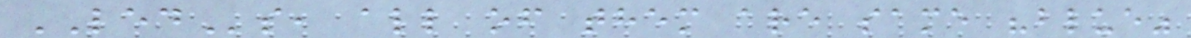LEDs, all of them are same "blue"
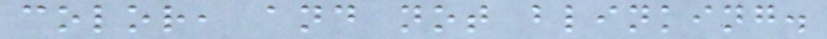color, and not blinking.
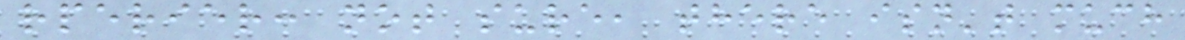rperier: not sure, there isn't much
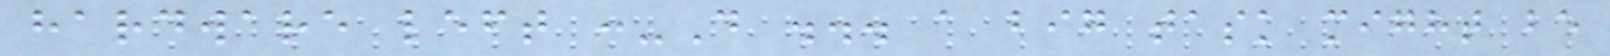hardware left :-D ... a big task might be
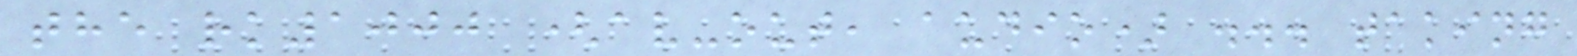the rk1000 (av-out, audio) ... taking
